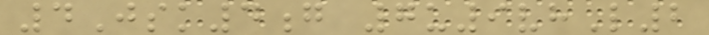4Jsk4g 7u9vhL2
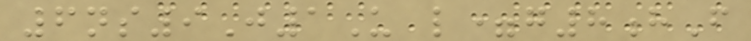6ns9J1U l=g8hF
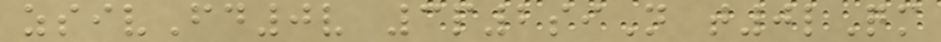zsivFd0v 3p2siN t0lQm
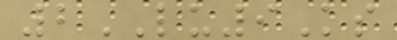2LU9Ks
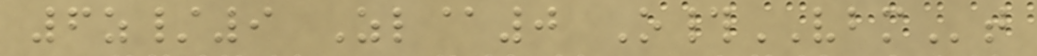6z/9 Zl@0 O#VBMt
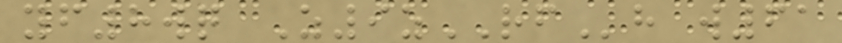yf8wq Z9zRFh w61
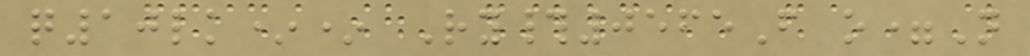q10lk** Ry#0565F o=N
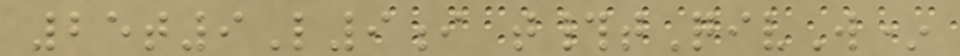25t9L9i t#tQivW*
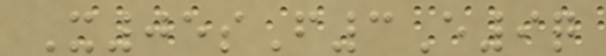X05sF3E9q
